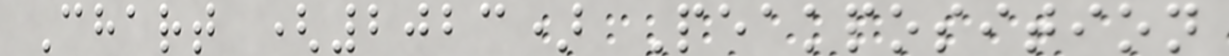Chart (2023) Peakposition
